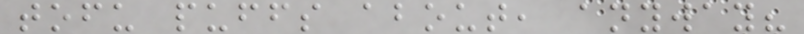tofu puffs about, anyway?
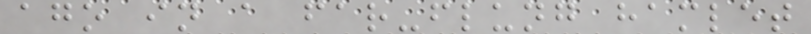ago in a far-flung hamlet
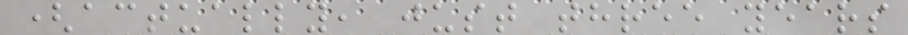(actually, just three years
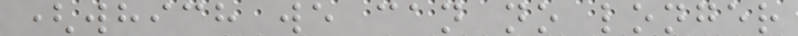(which we can no longer
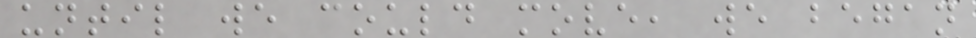until we could move, we began
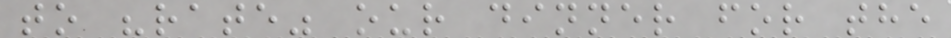to "rate" our dinner for the
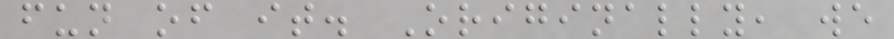fun of it. Originally, we
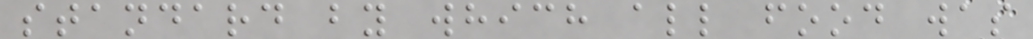standard by which all food was
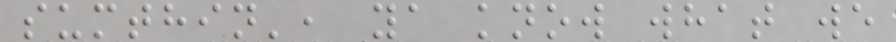sumthin', ya know what we
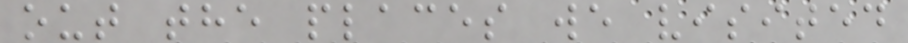out the places we visited
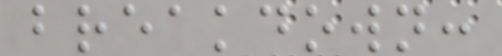breakdown:
